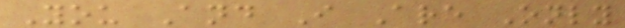You And I Are Only
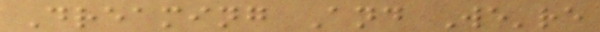Dreaming And We're
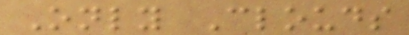Only Clouds
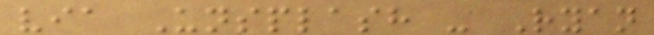via Unsplash - Ryan
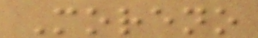Moreno
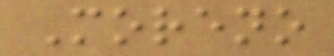Moreno
